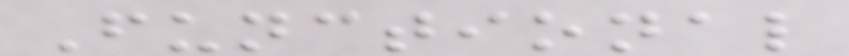Functional
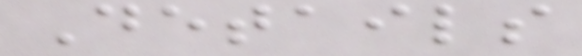Details
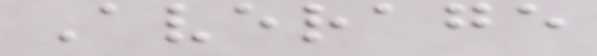Average
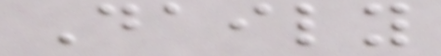Daily
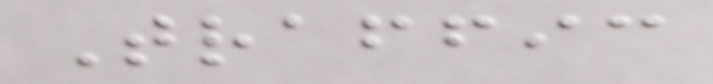Traffic
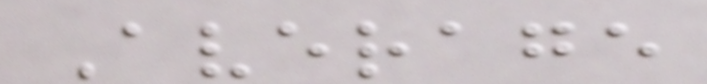Average
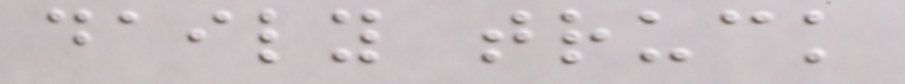daily truck
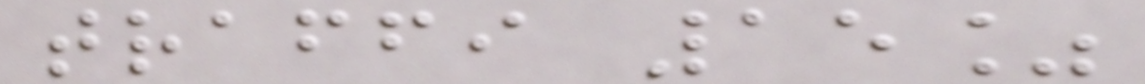traffi 15%
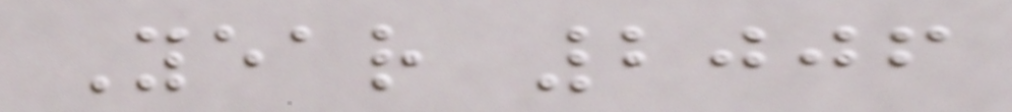Year 2006
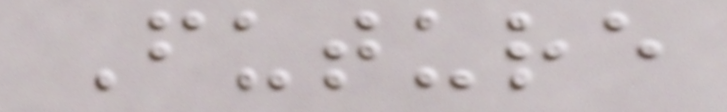Future
